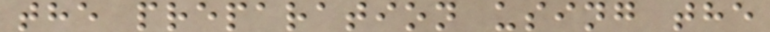the preparation using the
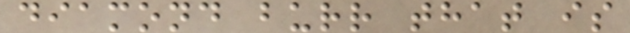diamond burr that is
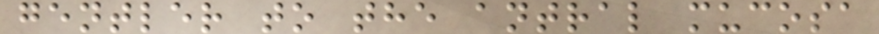gentler to the antral mucosa
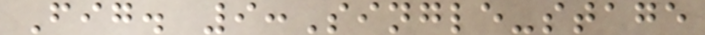Fig. 9:Single-stage
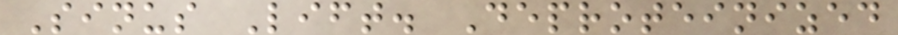Sinus Lift. Deproteinized
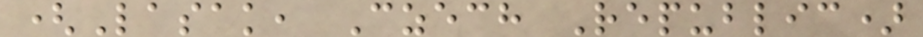(Lasak, Czech Republic)
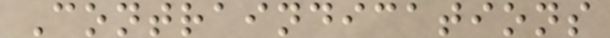Contraindications
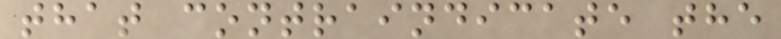that contraindicate the
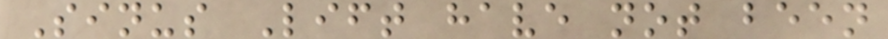Sinus Lift have not been
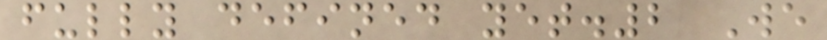fully defined yet.2 We
